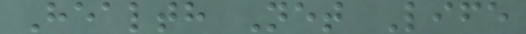Health Net Life
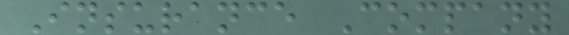Insurance Company
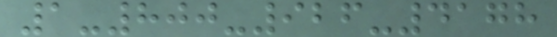1-800-926-4178
